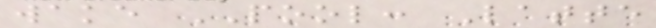wake POOL: Latte
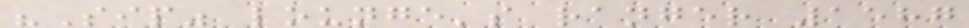"Sip" lounge's ranger 1587
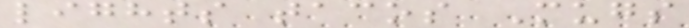lights tacos Mugs
